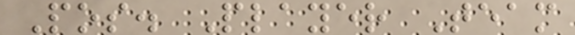Pos. Player Team
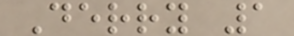Derry 1
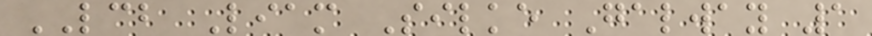LCB Liam Silke Galway 1
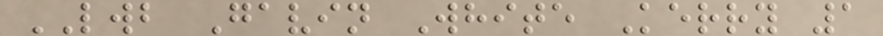LWB Gavin White Kerry 1
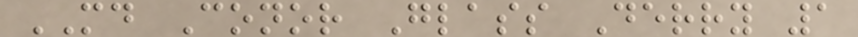MD Conor Glass Derry 1
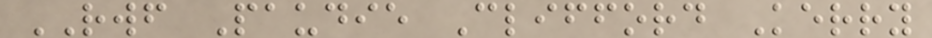RWF Paudie Clifford Kerry
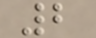2
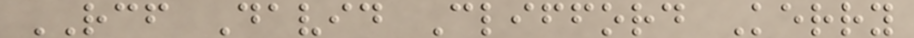RCF David Clifford Kerry
